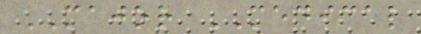MAJOR MEDICAL
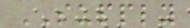SUPPLY
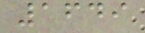1649
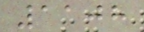1108
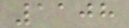1108
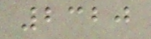2320
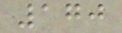170
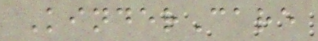KinderCare
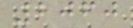2060
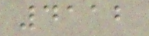4112
